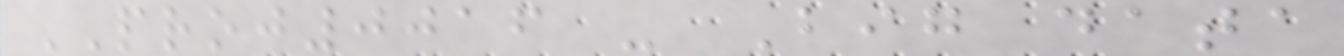PROJ0016 - Big data
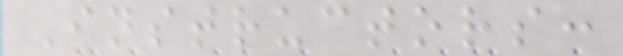Instructors:
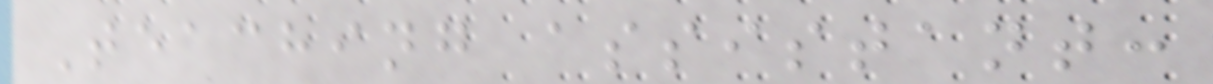Teaching assistant:
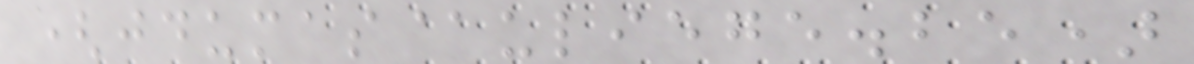(jdumas@uliege.be)
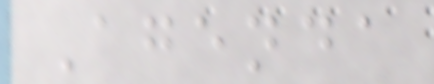Agenda
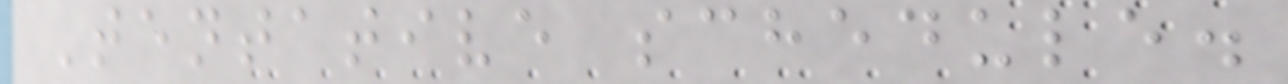Tentative schedule.
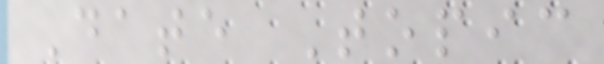Date Topic
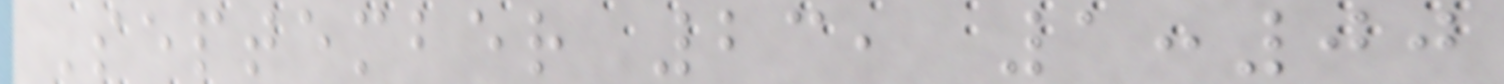September 23, 1:00
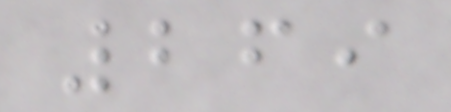269
